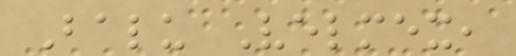Balu Velmex,
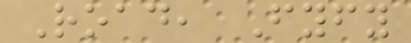Road, Fyfy
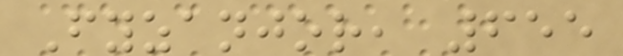Fyzanjor, 655
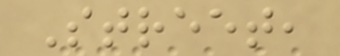Street,
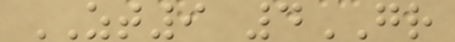ZT9 4GR
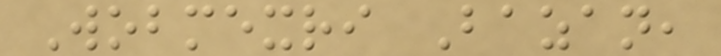Wobmexri Bazan,
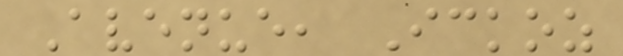Avenue, Ickoz
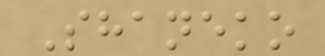Shaneko
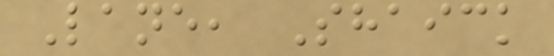Lane, Shaick
